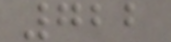722
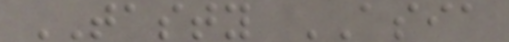TASTY ASIA
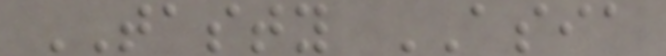TASTY ASIA
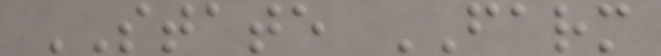STATE FARM
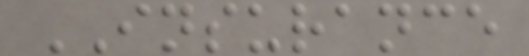INSURANCE
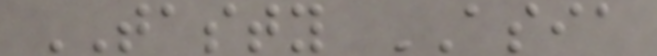TASTY ASIA
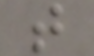t
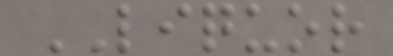LIQUOR
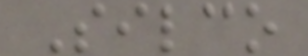Silco
